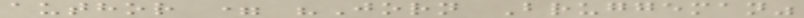author = "Jorn Bruggeman"
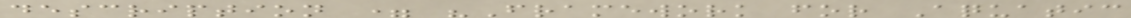description = "Framework for Aquatic
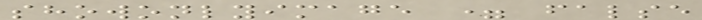showonlyimage = false
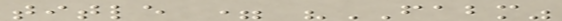title = "FABM"
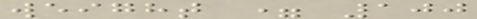weight = 100
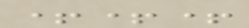+++
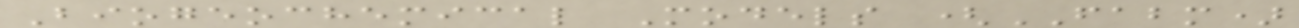Biogeochemical Models (FABM)
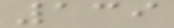139
